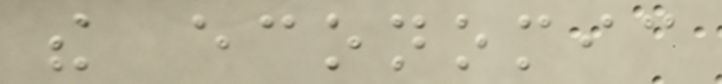the economic
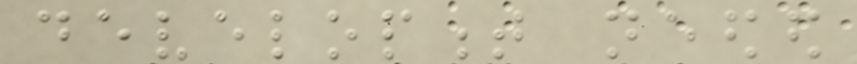development needed
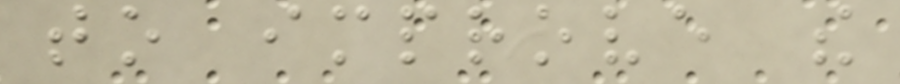to improve the
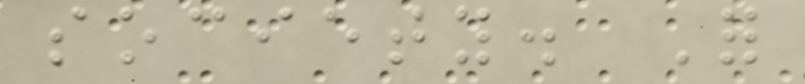society. For
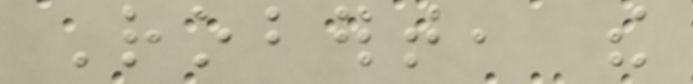Robert, the
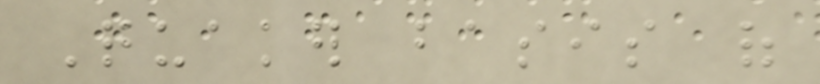Quaker basis of
